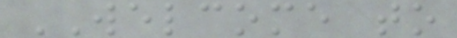WELCOME to
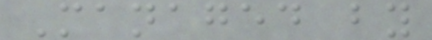Managed by
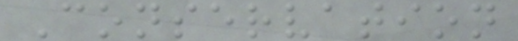Conservation
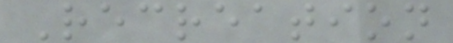Recreation
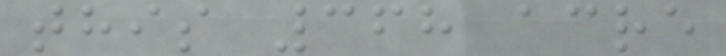this 368 acre
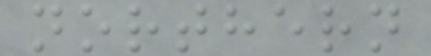northern
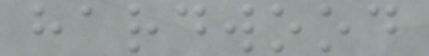hardwood
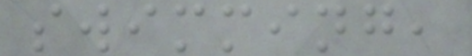swimming,
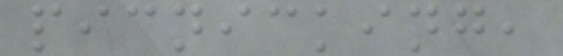picnicking,
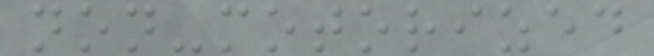non-motorized
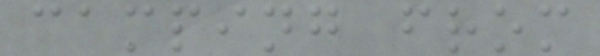camping from
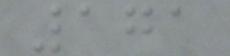171
